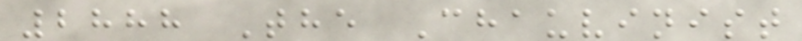2888 The Chauvinist
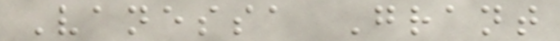Vanessa Grant
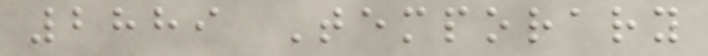2889 Temporary
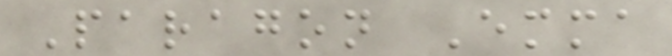Paragon Emma
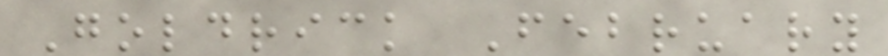Goldrick February
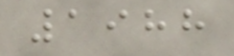1988
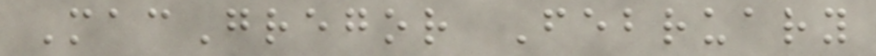MacGregor February
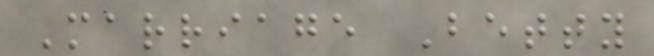Marriage Betty
